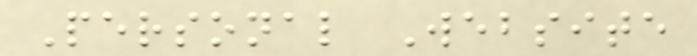Personal Website
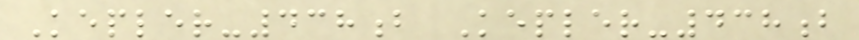Kepler-438b Kepler-438b
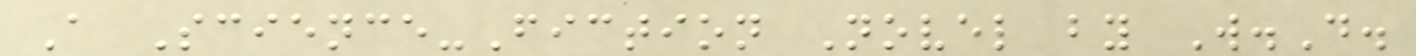A Science-Fiction Novel by W.D.
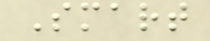Smart
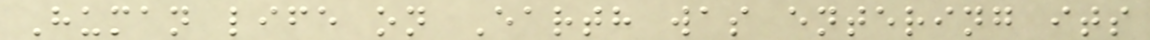Human life on Earth was entering its
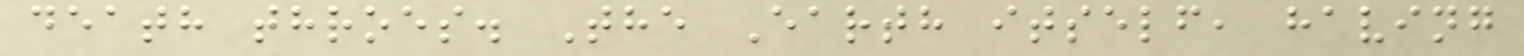death throes. The Earth itself, having
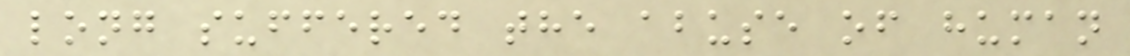long suffered the abuse of human
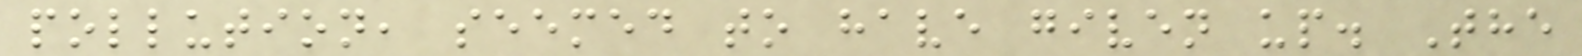pollution, seemed to have given up. The
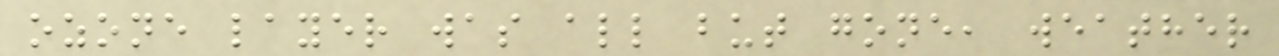ozone layer was all but gone, weather
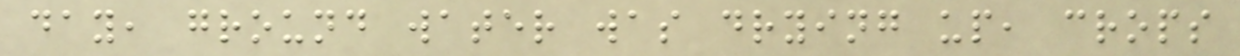day, ground water was drying up, crops
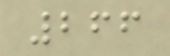266
